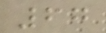67
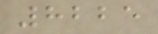8225
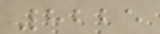8225
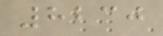8230
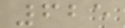625
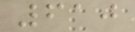610
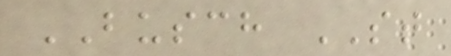BUSCH ST
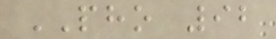PHO 92
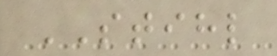STIHL
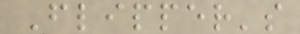Flipper's
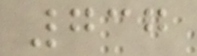737
